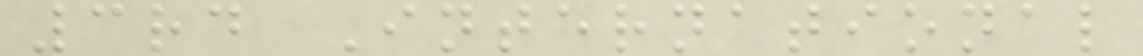3rd International
